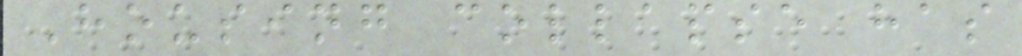Housing collapse has
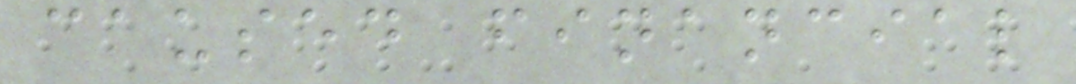caused financial
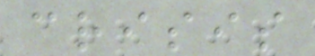crisis
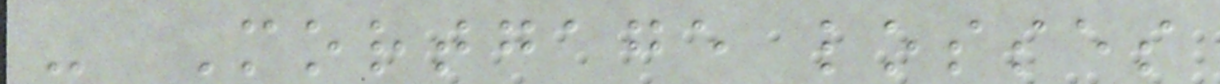- Mortgage losses
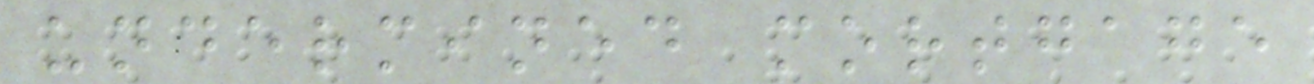undermined mortgage
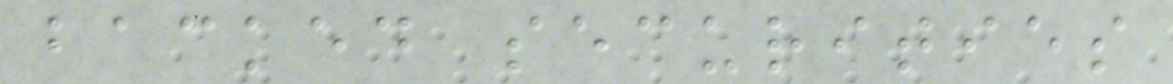backed securities
